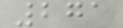271
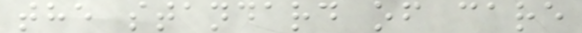the standard of care
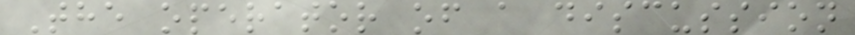The operator of a discussion
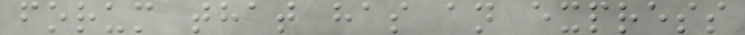forum that has an express
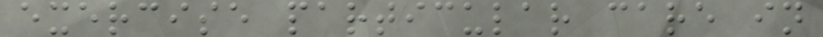exercise particular care in
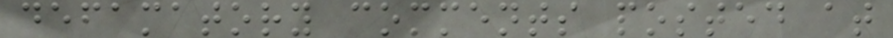defamatory comments posted at
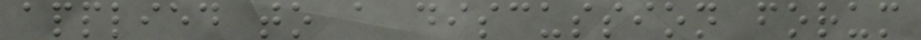applied to a discussion forum
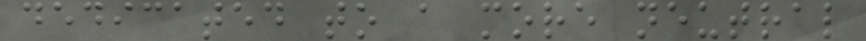dedicated to a more neutral
